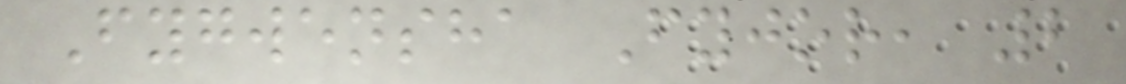Fygwensha Fyjor, 2
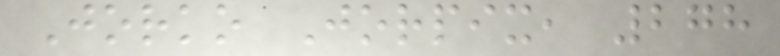Jorko Jorpix, 278
